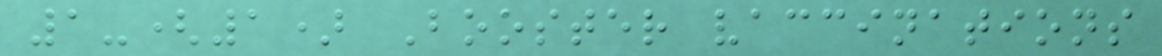1-(1) Booster vaccinations
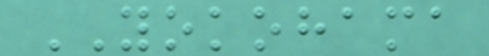YOKOHAMA
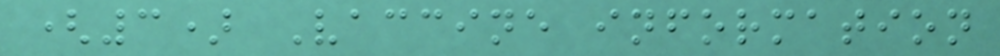(3) Vaccine information
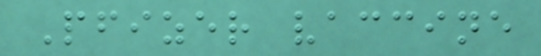Pfizer vaccine
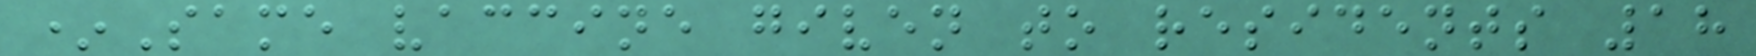*Same vaccine given to residents 18
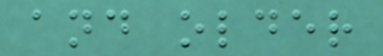and older
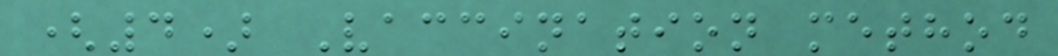(4) Vaccination method
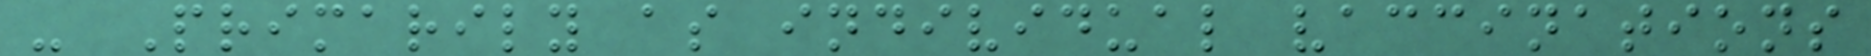- Primarily as individual vaccinations
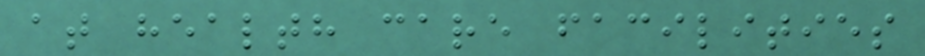at health care facilities
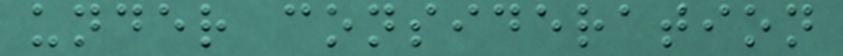under consideration
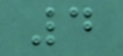4
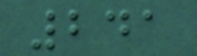241
